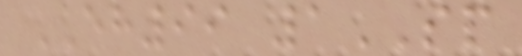EH99 1SP
